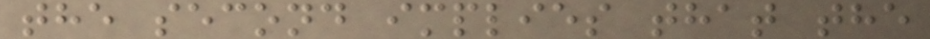the second implies that the
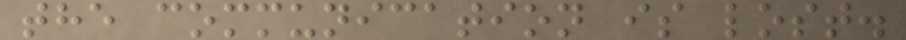the communication is lost.
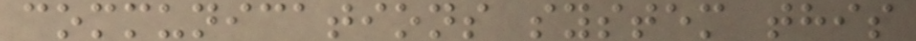communications system this
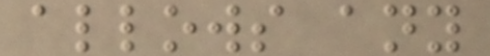allows any
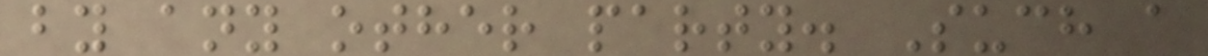by any other party. Such a
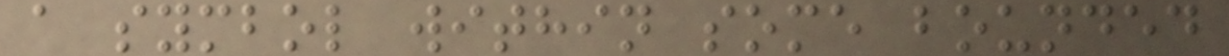a symbol within some bounded
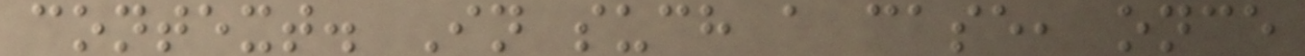context. In such a case, once
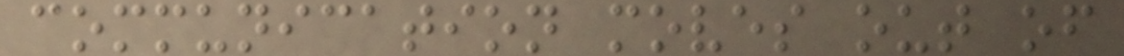communication moves out of
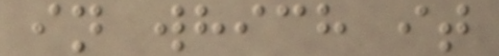in which it
